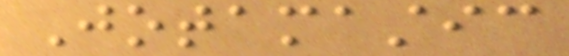Jotamastic
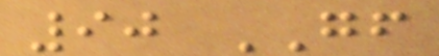90 GF
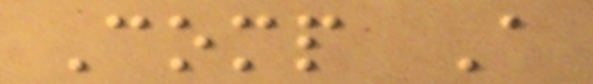Comp A
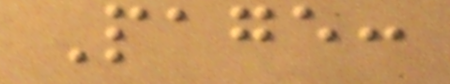Page:
